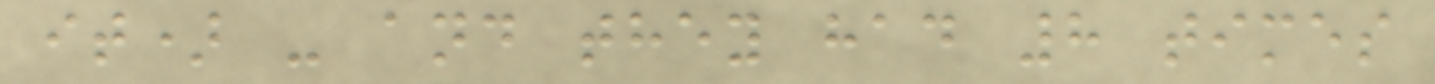it) - and they had 8 times
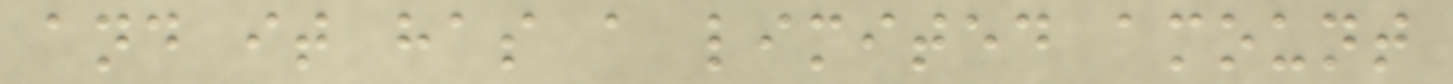and it has a limited amount
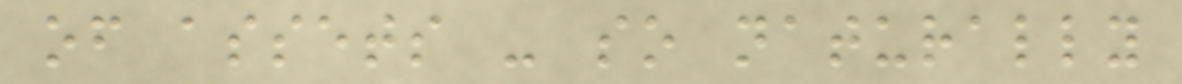of assets - so naturally
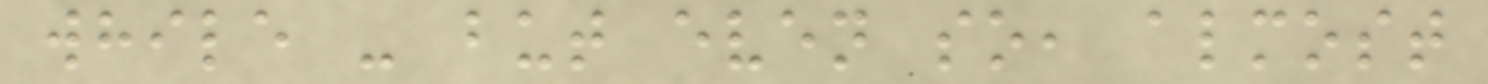while - but even so, almost
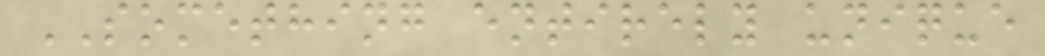SOMETHING entirely unique
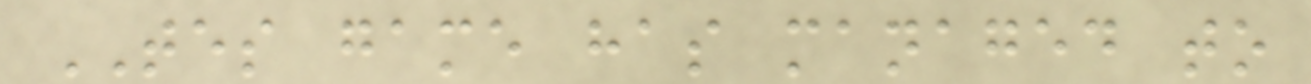TES game has managed to
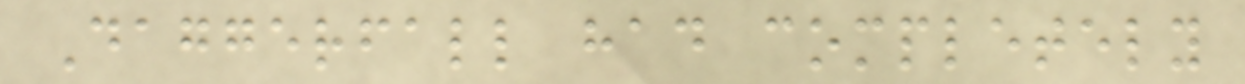Daggerfall had completely
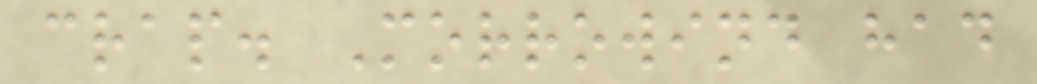crap. Morrowind had
